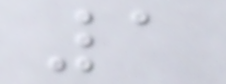1
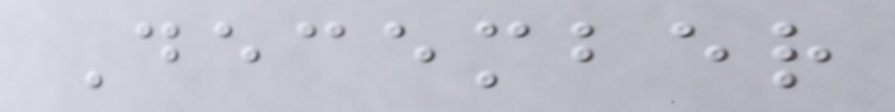December
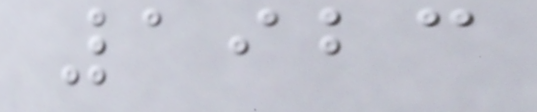1923
